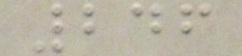246
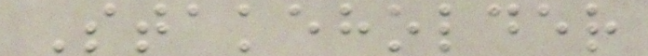Stakeholder
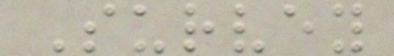Survey
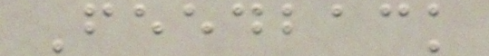Feedback
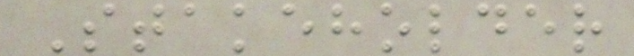Stakeholder
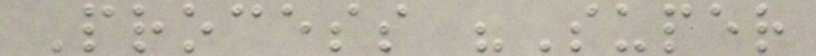Process "Super
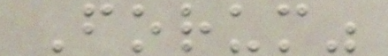Forum"
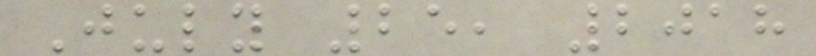July 25, 2018
